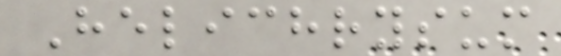Helichrysum
